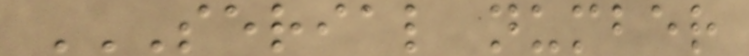SERIAL NUMBER
